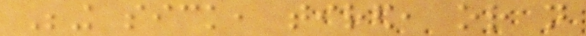Being sick, tired, or not
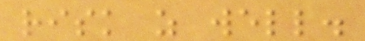risk as well.
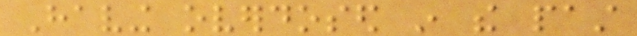Having overdosed in the past
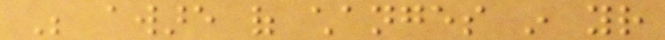Be aware of changes in your
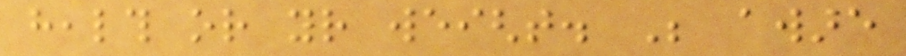health or your weight. Be aware
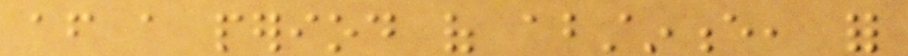after a period of abstinence, for
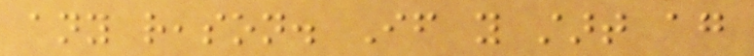any reason. If you start again
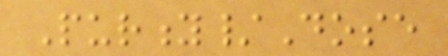Purity/Dose
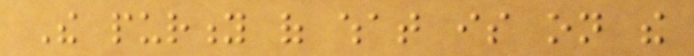The purity of what is on the
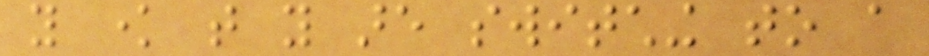you know that you are switching to a
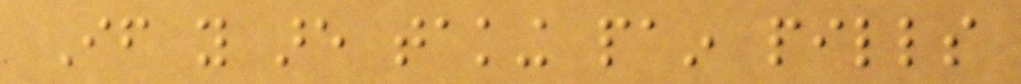If you are taking pain pills
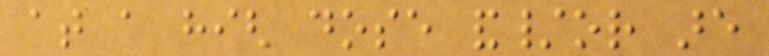at a high dose and/or are
